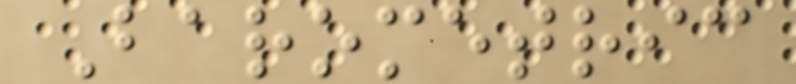Barometric
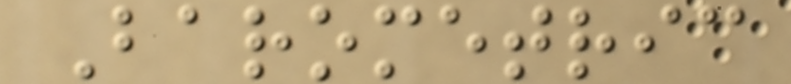Barometric
